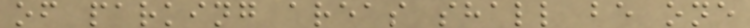of parking areas shall be one
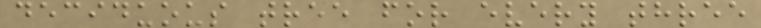deciduous tree for every three
